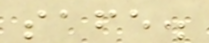safe.
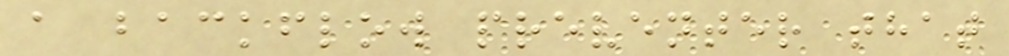a backflow preventer that
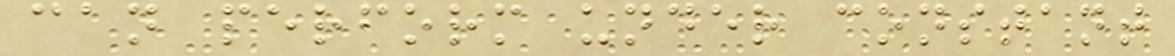can perform under constant
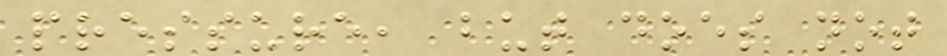pressure, but does not
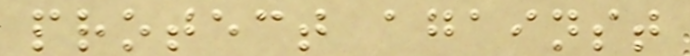protect against
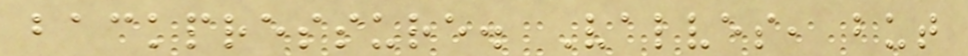backpressure. Valves, but
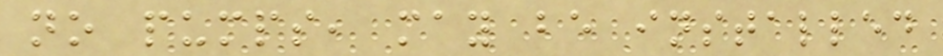no pumps, may be installed
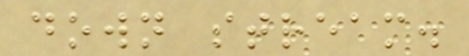down stream.
